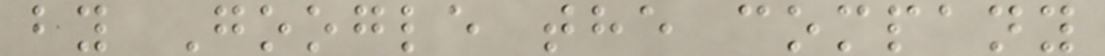by Google the company
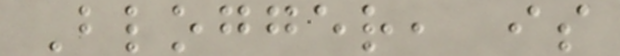Blogger, is
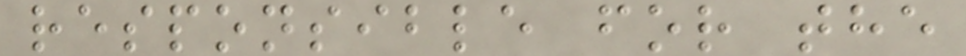responsible for the
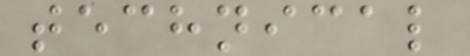technical
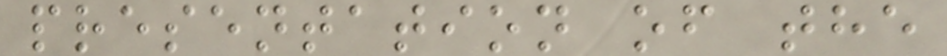presentation of the
